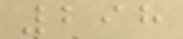298
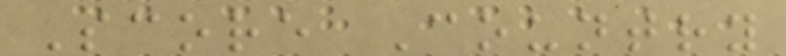Score Country
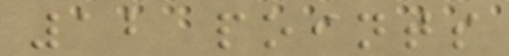12 points
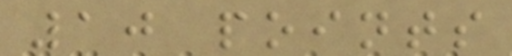10 points
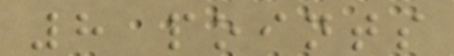8 points
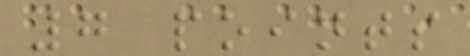7 points
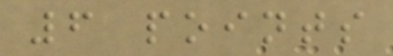6 points
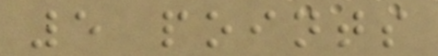5 points
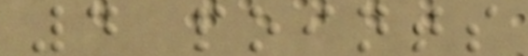4 points
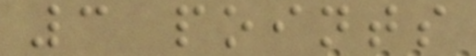3 points
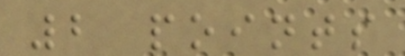2 points
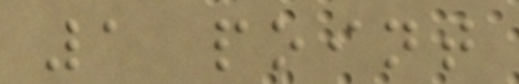1 point
